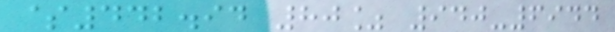$442.94 80% 940-6944
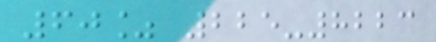60% 225-8223
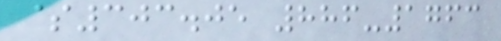$303.05 886-1763
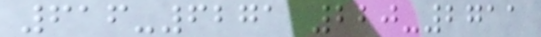616-6271 220-2711
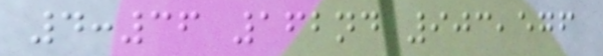4:36 162nd 903,576
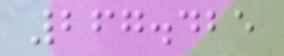267.425
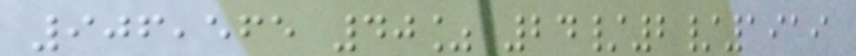906,565 40% 24/2/1919
